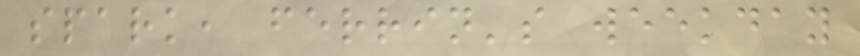spark, ferrin's weekday
